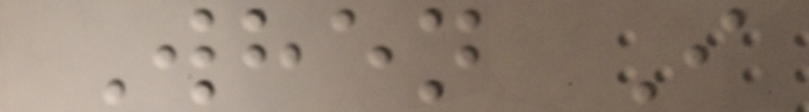When I
